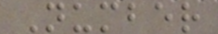Number
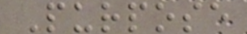Purpose
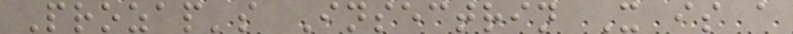Prozap's Insectrin X is a
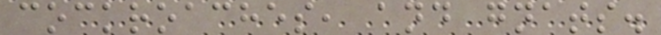cockroaches, and gnats.
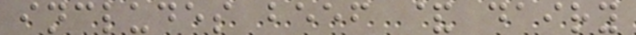includes beef & dairy
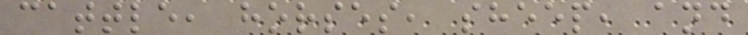cattle, horses, sheep, and
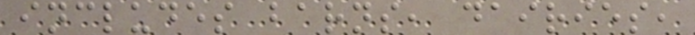includes barns, dairies,
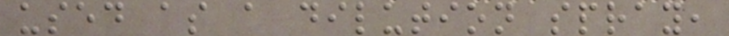used as a dilution spray,
